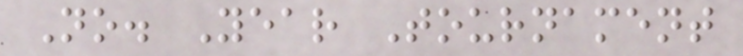No. Year Tournament
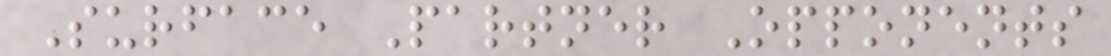Surface Partner Opponents
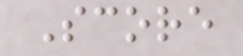Score
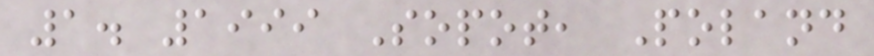1. 1999 Sopot, Poland
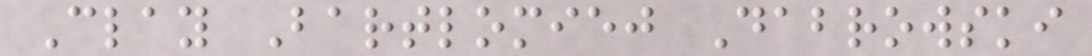Clay Bartlomiej Dabrowski
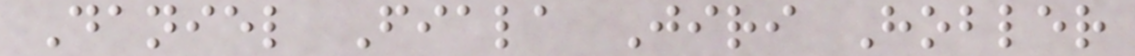Daniel Fiala Jiri Hobler
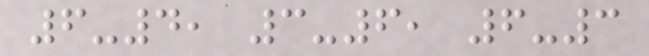6-4, 3-6, 6-3
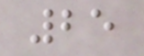25
